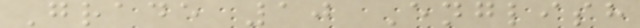Grade 10 English
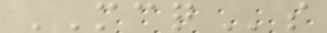MCQs
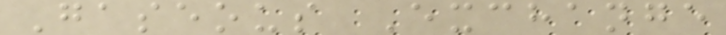Gaseous Exchange
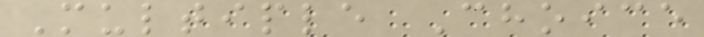Multiple Choice
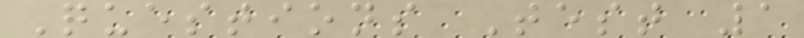Questions Test 1
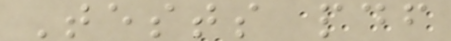Tests pdf
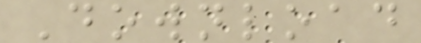Download
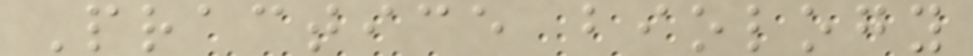Practice biology
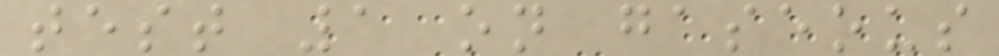test 1 on gaseous
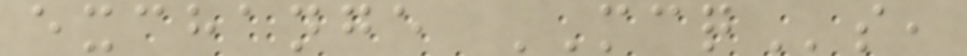exchange MCQs,
